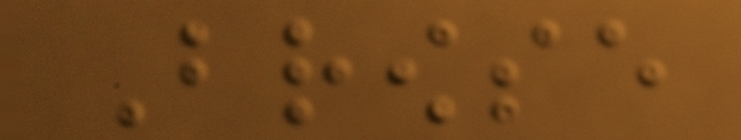Browse
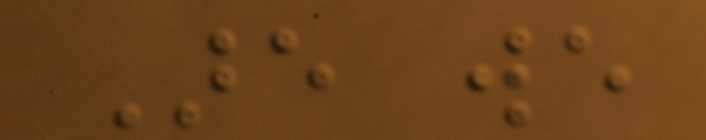Are we
